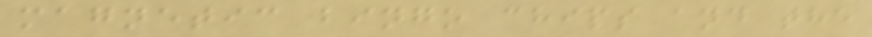magnetic bingo chips and the
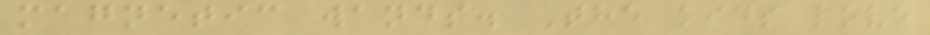magnetic wands. The kids love
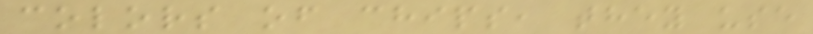colors of chips, they use
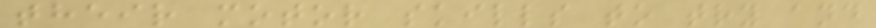their motor skills to try and
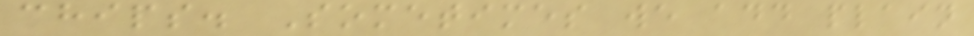chips. Sometimes we add plain
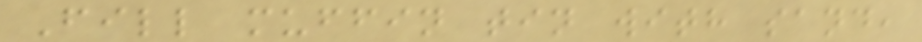Fill muffin tin with sand,
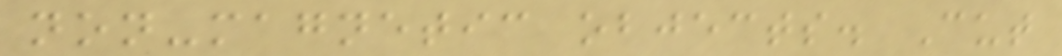non-magnetic objects. Cut
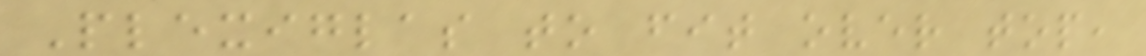Plexiglas to fit over top,
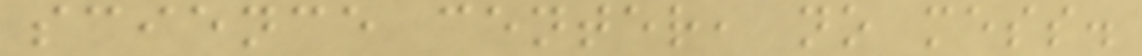science center, no mess.
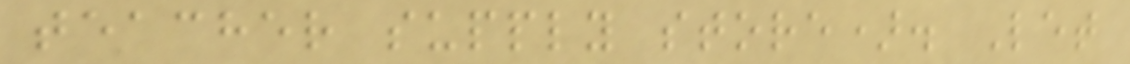teacher supply store). Let
